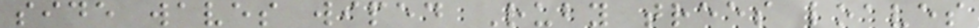side waves wiped Ruby trees loaves
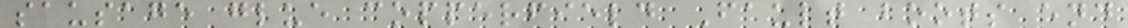sausage glue copperfield Fault boots end
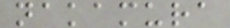nakamura
